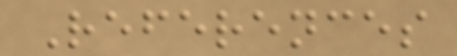References
